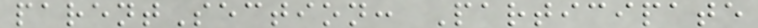parentSection: Participate
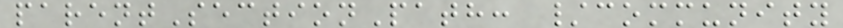parentSectionPath: /community
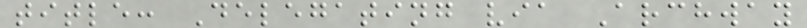title: Delegating via Archway
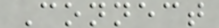Connect
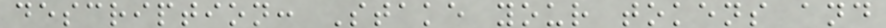description: Stake your tokens and
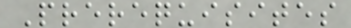Prerequisites
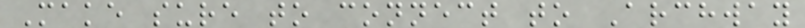Make sure to connect to Archway
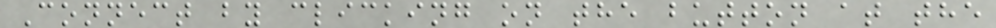Connect by clicking on the button at the
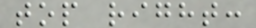top right:
